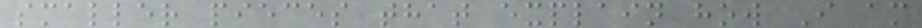smaller pieces that explain how I am
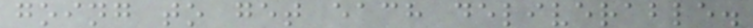going to get each deliverable.
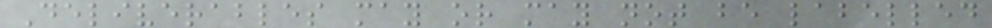Deliverables may or may not be labelled
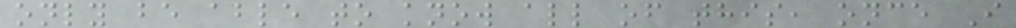only be able to know all of this, once I
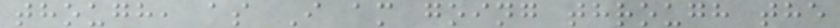though, as I am going through the
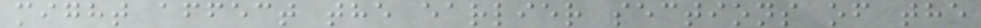might affect the earlier sections of the
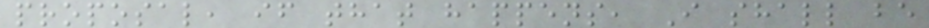proposal, if that happens, I shall be
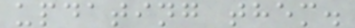updating them.
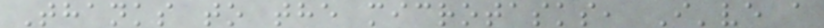Thanks to the microtasks, I've a
